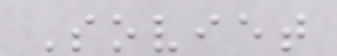Soviet
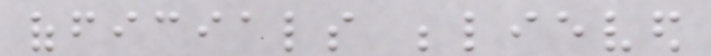officials believed
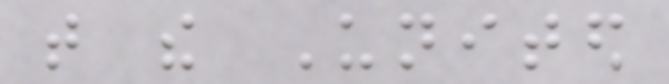that the United
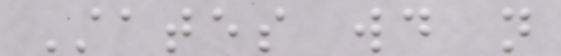States would not
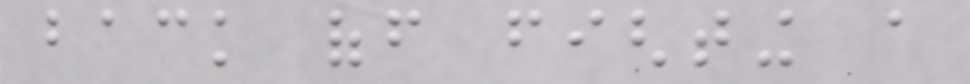back off fighting a
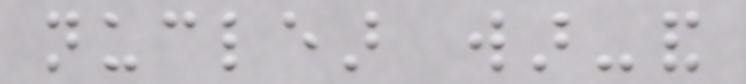nuclear war-and
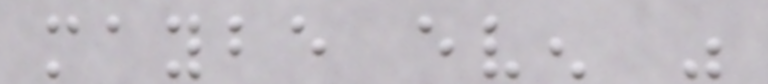maybe even was
